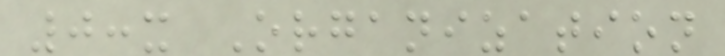0:x Organization
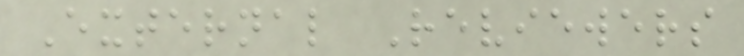External Reviewers
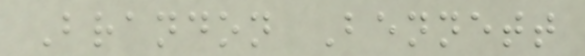Brandon Bennett
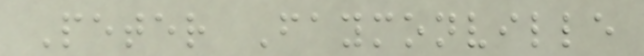Peter Faymonville
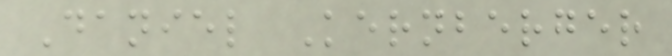Daniel Kernberger
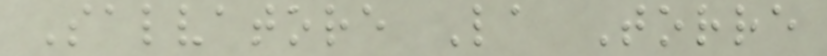Salvatore La Torre
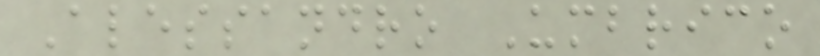Alessandro Umbrico
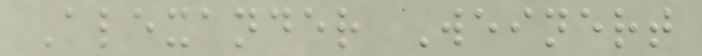Alexander Weinert
